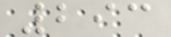293
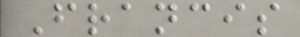Francis
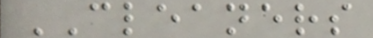CLEANERS
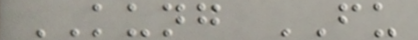KUNG FU
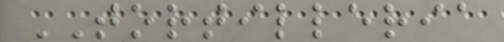TORTILLERIA
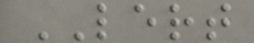LERT
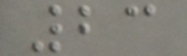23
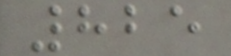825
